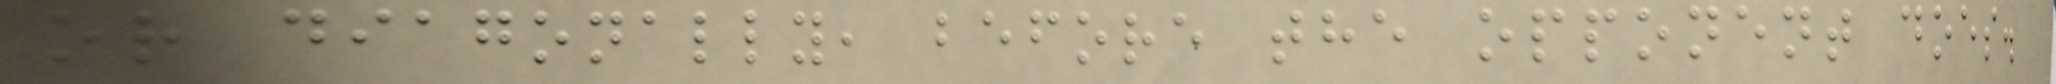or diagonally, before the opponent does.
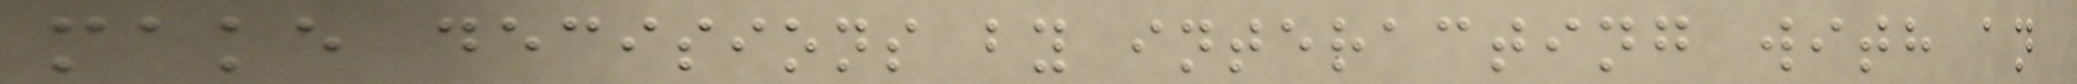make decisions by interacting with an
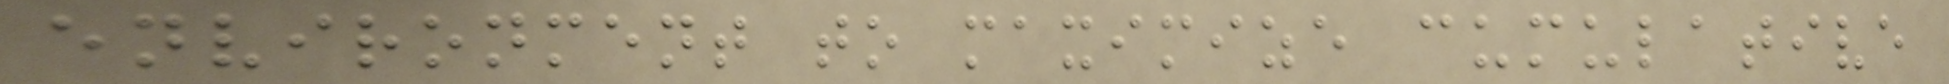environment to maximize cumulative
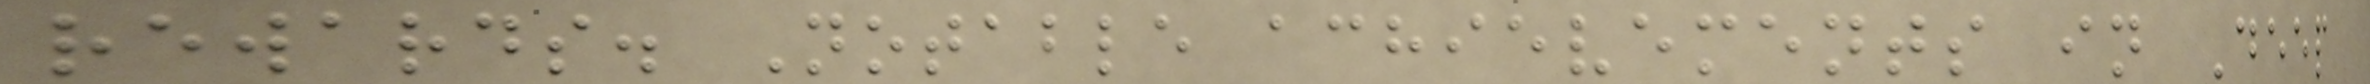rewards. Notable achievements in Deep
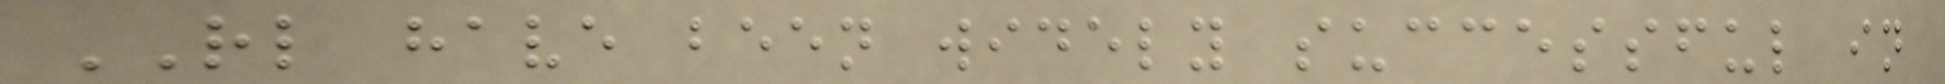RL have been widely successful in
